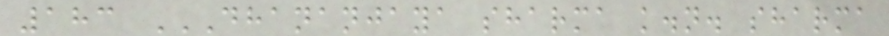183 DHANANJAYA SHARMA K.N. SHARMA
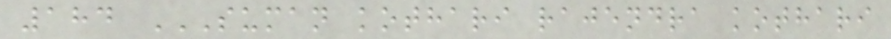184 SUMAN KOTHARI RAJENDRA KOTHARI
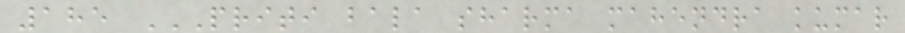185 PRITI BALA SHARMA MAHENDRA KUMAR
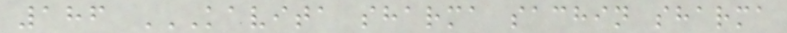186 KAVITA SHARMA SACHIN SHARMA
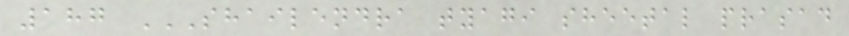187 SHAILENDRA TYAGI SHEETAL PRASAD
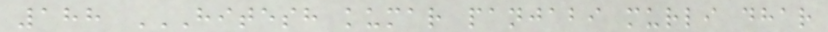188 HITESH KUMAR PANJABI MURLI DHAR
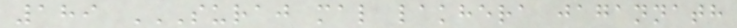189 SURAJ MAL LAKHERA JAGANNATH
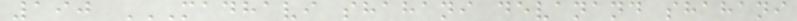190 MADHAVI SHAHANI DEVANAND SHAHANI
